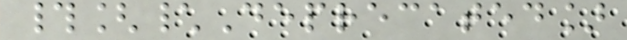#[\Deprecated]
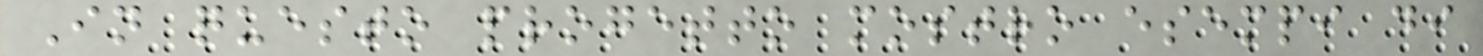In questo progetto mostro esempi di
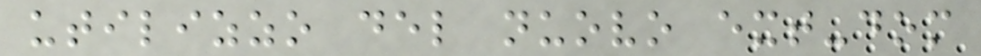utilizzo del nuovo ext-dom
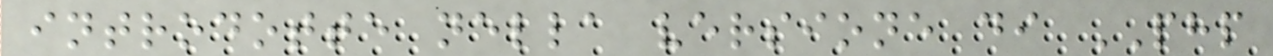introdotte nella versione di PHP
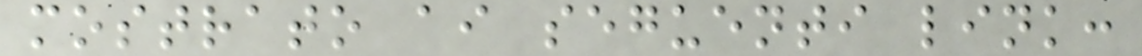mostrato ai seguenti link:
